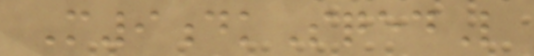M9dkSqedL
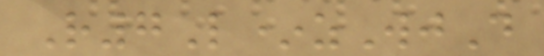R7L*zWjD
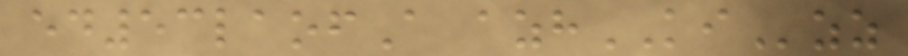ed53laofA azhKIzz
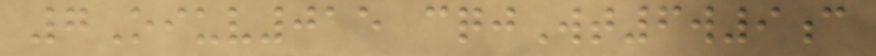7Oiuv015 cqjWt6w9c
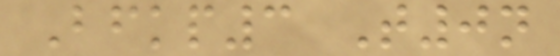Bfkp3 T0n
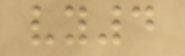vy4
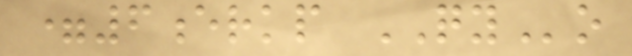=6erkp QYo
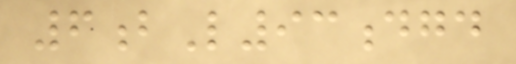6bL93dgd
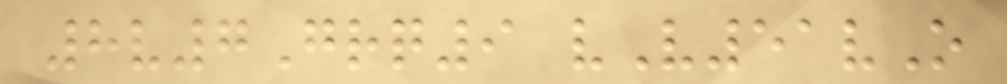8v7Grq9 vV51vO
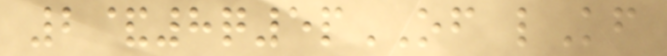2&8q5pOF lKf
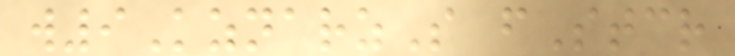w9KznarzS fStcr
